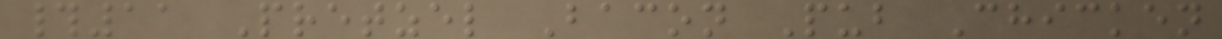#11 Pretzel Bacon Pub Chicken
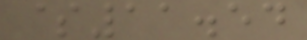$11.54
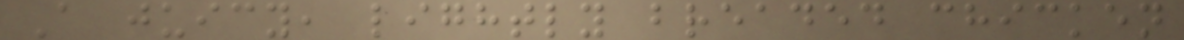A juicy, lightly breaded chicken
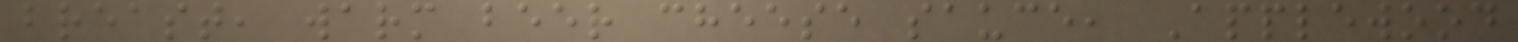breast, warm beer cheese sauce, Applewood
